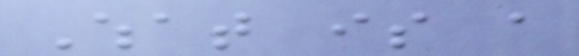What is a
